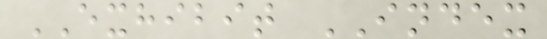EXHIBIT INDEX
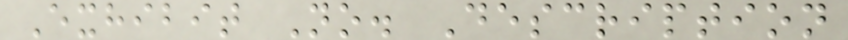Exhibit No. Description
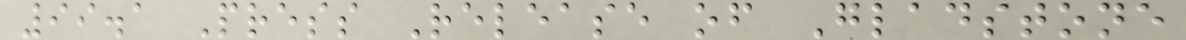99.1 Press Release of Gladstone
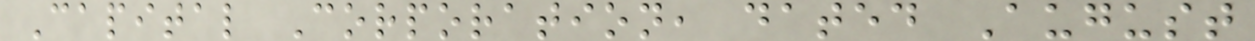Capital Corporation, dated August
